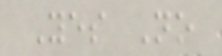Yes No
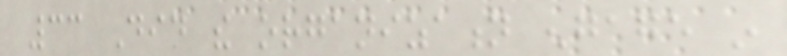33 Did the organization engage in
